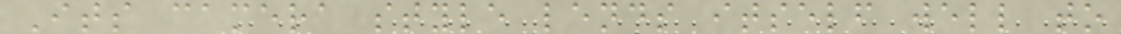Its camera style lends itself well to
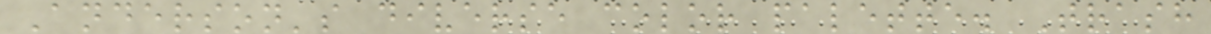Anderson's diverse color palette. Trash
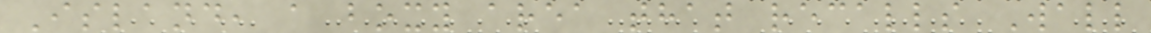Island, a boxy area that recalls Wall
